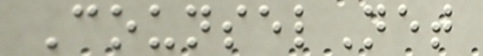CounselNet
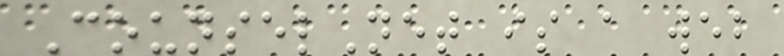CounselNet is a web
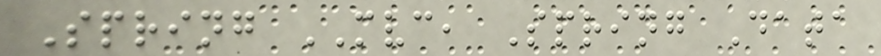Spring MVC, Spring Data
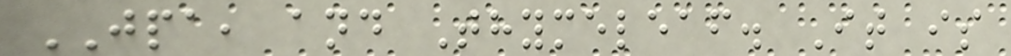JPA, and Thymeleaf. It is
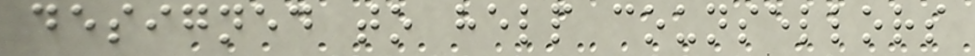designed to help counsellors
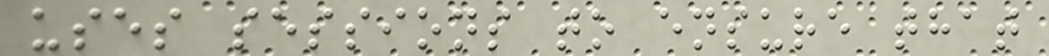uses sessions to ensure that
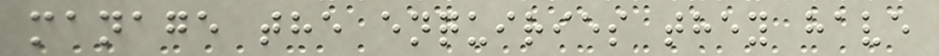manage the enquiries they have
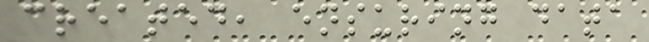created, ensuring data
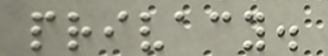privacy.
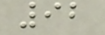92
